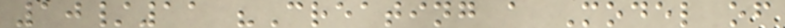10/11 "Creating a Model of
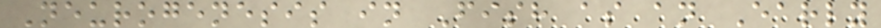Neurogenesis in Fish as an Early
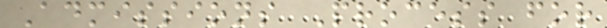Admissions Process for
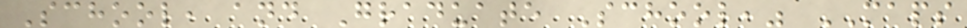School, and Graduate School," MAPS
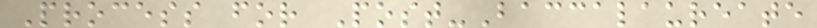Process for Post-Baccalaureate
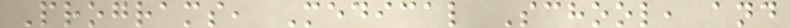Programs, Medical School, and
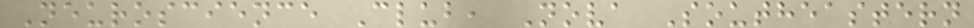Neuroscience Club, Nova Southeastern
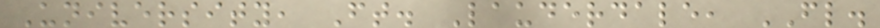University, Ft. Lauderdale, FL.
